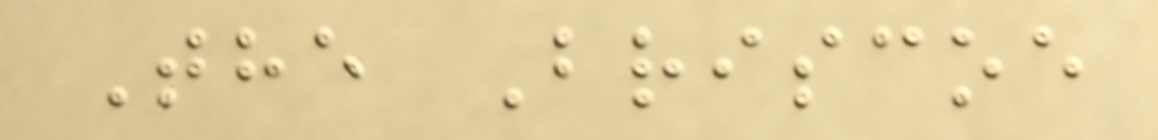The Briscoe
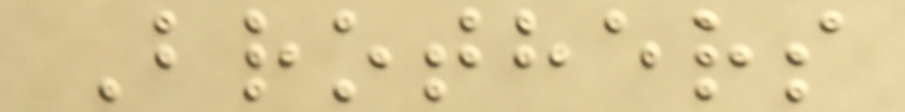Brothers
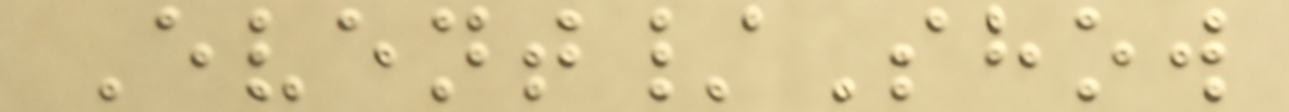Event/Show
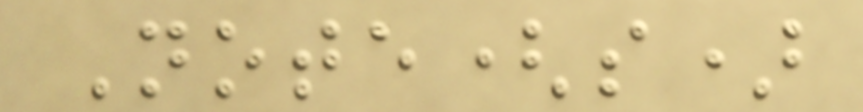Note(s)
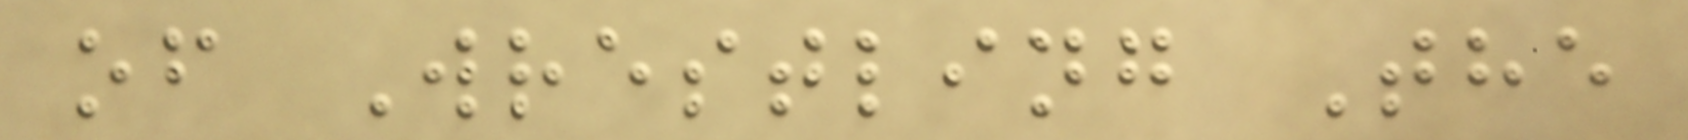of Wrestling The
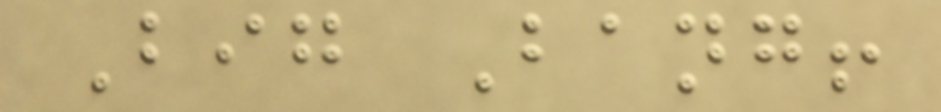Big Bang!
